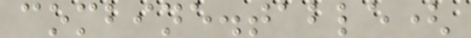combine.table(
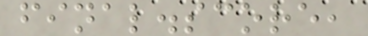final.score,
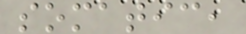somatic,
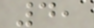4,
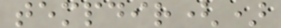tempdir()
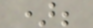);
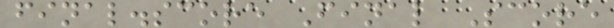final.score Final Score
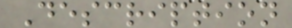Description
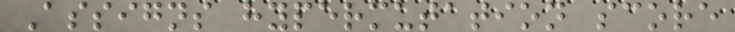Assigns hypermutation score
